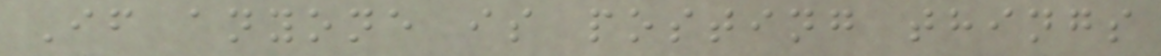If anyone is posting things
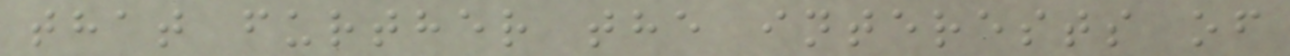that further the interests of
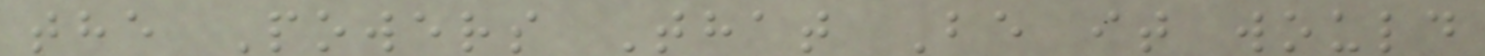the Powers That Be it would
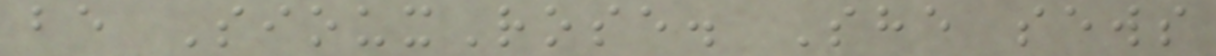be SiouxRose. She sews
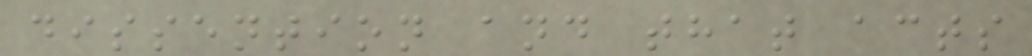dissention and that acts
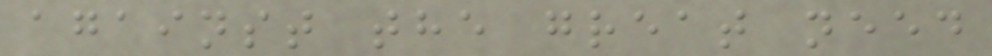against the great need
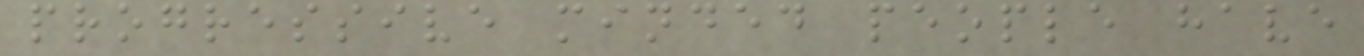progressive minded people have
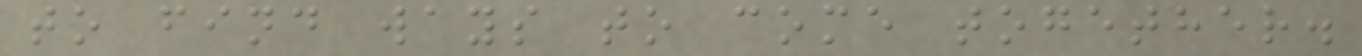to find ways to come together.
